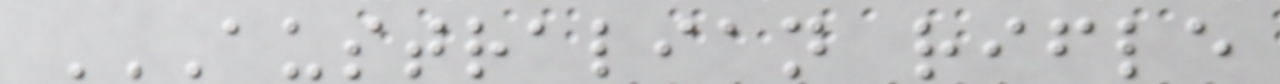AUSTRALIAN RIFLE
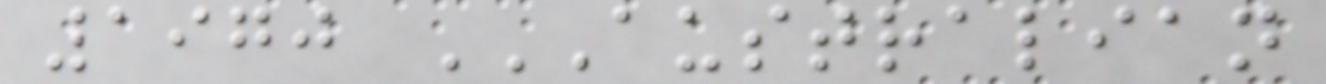1970 AUSTRALIAN
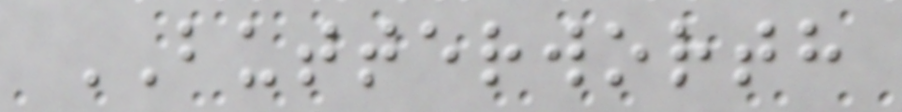BUTTERWORTH
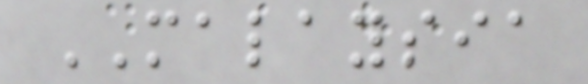MALAYSIA
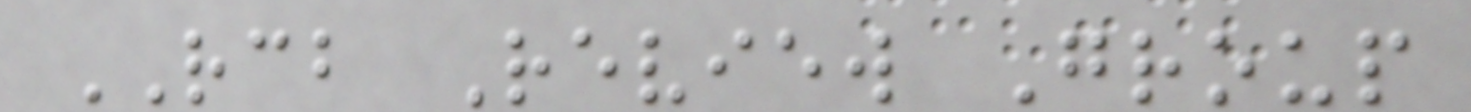RCB Review Group
